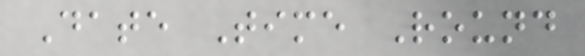Date Time Round
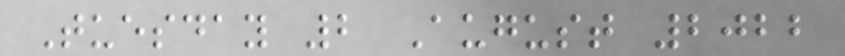Tuesday 2 August 2022
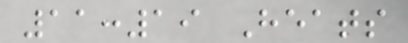11:19 Heats
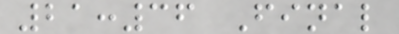21:36 Final
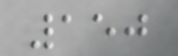150
